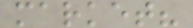market?
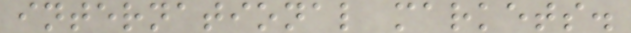international markets.
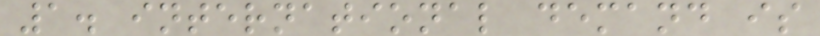1. international demand is
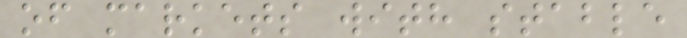of markets with stable
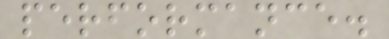performance.
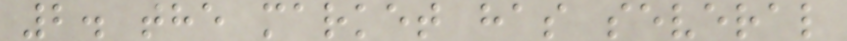2. the market has several
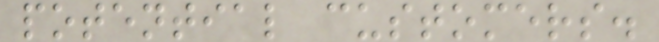potential customers.
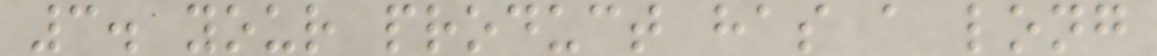3. your product has a long
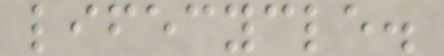lifecycle.
